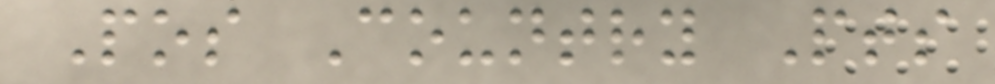Pos Country Pts
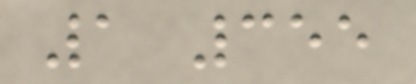1 355
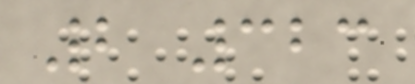2 323
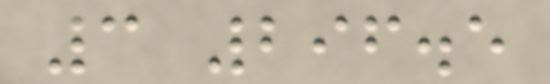3 296.5
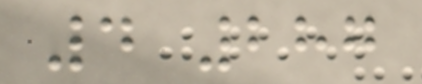4 287
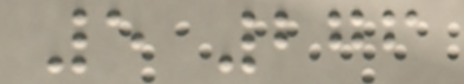5 276
